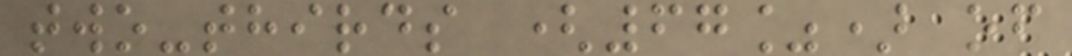two-thirds (67%) of
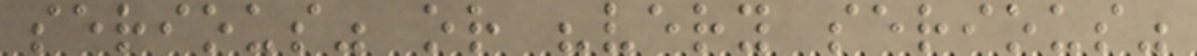serious" or "very serious"
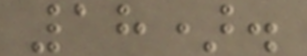18).
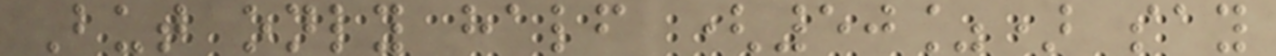But only half (50%) say
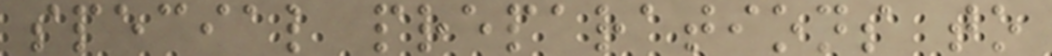special preparations to
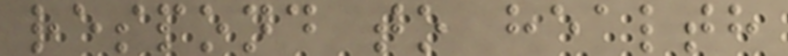respond to health
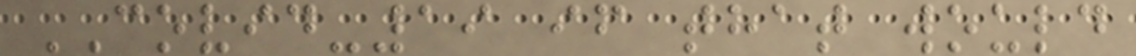COVID-19 if that would
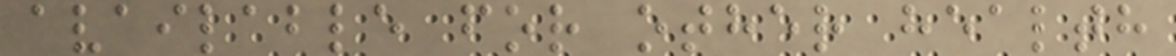available for other health
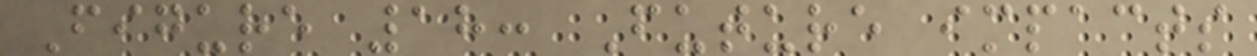Figure 18: Future impacts
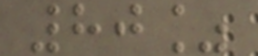80%
